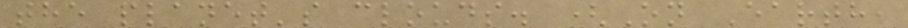the planet's clouds. (On Earth,
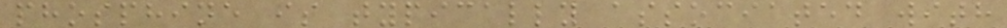phosphine is typically associated with
